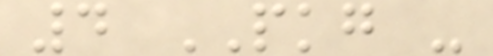4 PKG -
